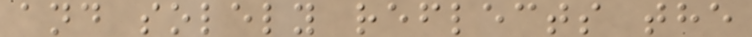and solely reflects the
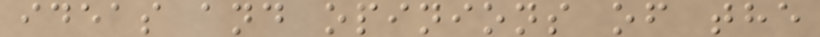ideas and opinions of the
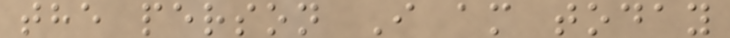the person I am today
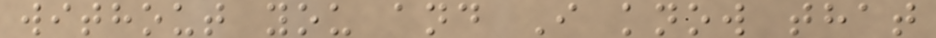without you and I know that
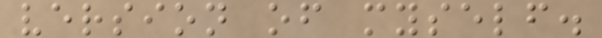version of myself.
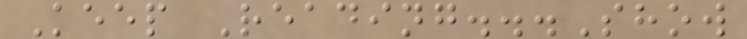Keep Reading...Show
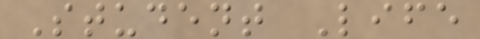Student Life
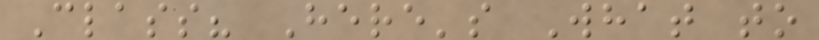Class? Here's What to
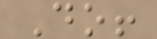Do!
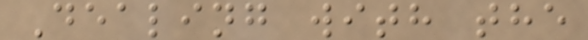Dealing with the
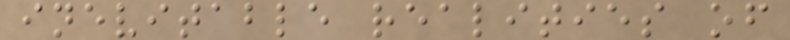inevitable realities of
